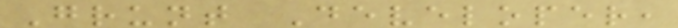Grunt Developer,
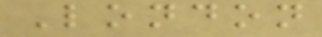London
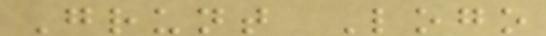Grunt Logo
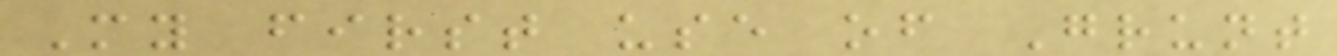My first use of Grunt
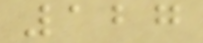127
